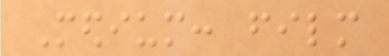Medium: film
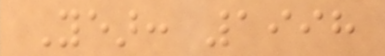Year: 1998
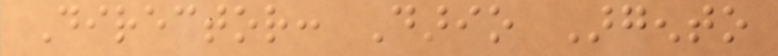Director: Dario Argento
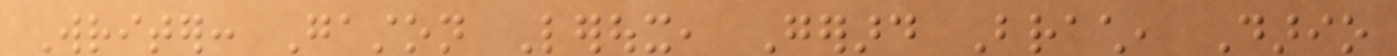Writer: Gaston Leroux, Gerard Brach, Dario
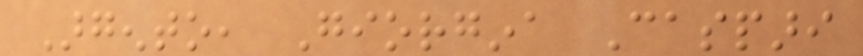Argento, Giorgina Caspari
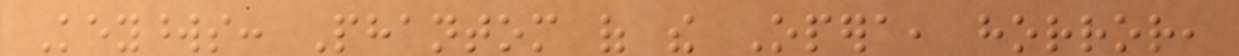Keywords: Phantom of the Opera, horror,
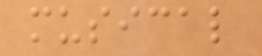musical
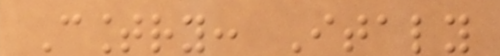Country: Italy
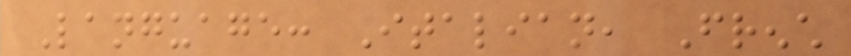Language: Italian, French
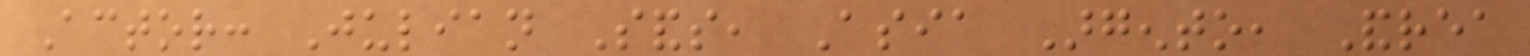Actor: Julian Sands, Asia Argento, Andrea
